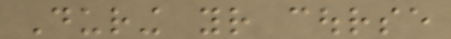During your course
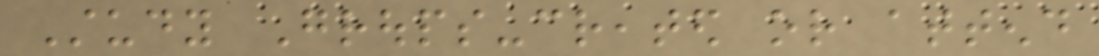Study Groups-created or attend
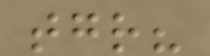together?
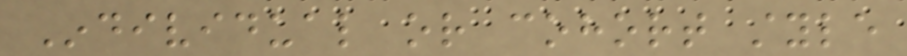Individual or cohort style
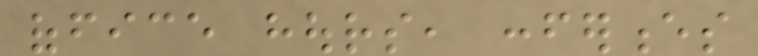office hours, conferences
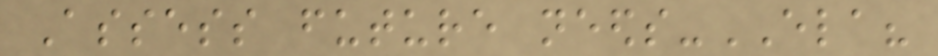Assess future needs-ELA?
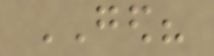GED?
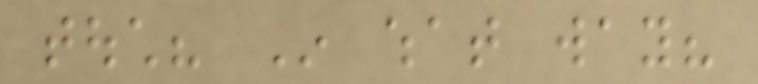touch? In what way?
